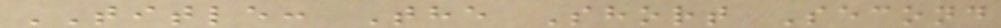TITLE: The Short Second
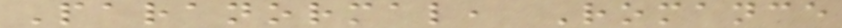Paranormal, Romance
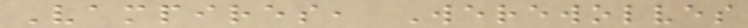Vampires, Werewolves
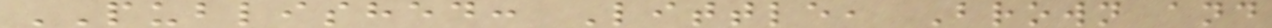PUBLISHED: Little, Brown and
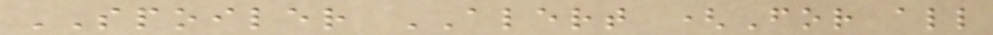SPOILER ALERT (For all
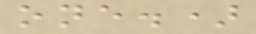one.)
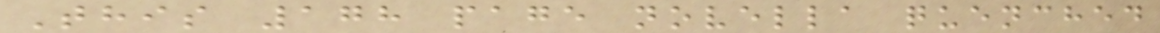This 178 page novella quenched
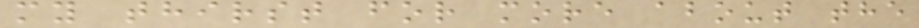my thirst for more about the
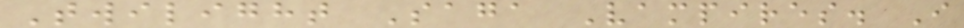Twilight Saga Vampires. I
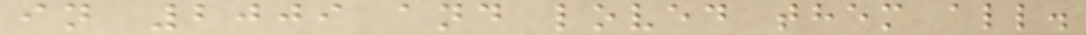in 2009 and loved them all.
